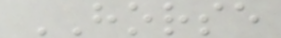HORSE
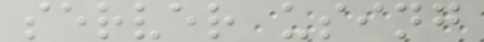server using
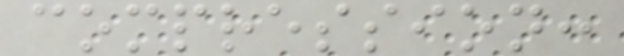compression:
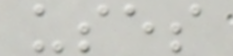uses
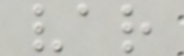var
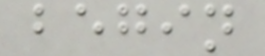begin
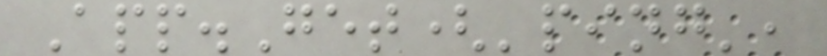App.Get('ping',
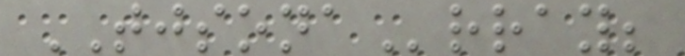TJSONArray;
